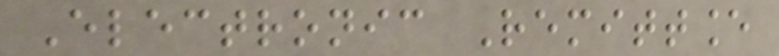Electronic Remittance
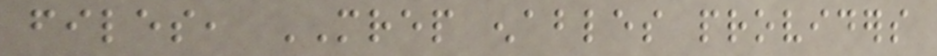files, MREP enables providers
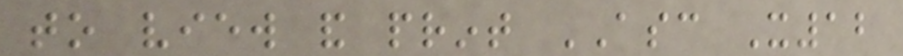to view and print ASC X12
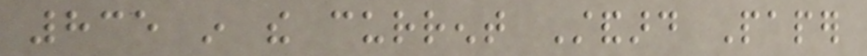835 in the current Standard Paper
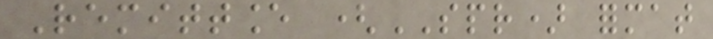Remittance (SPR) format
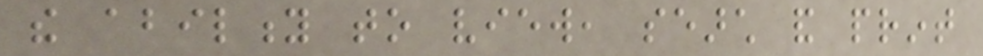the ability to view, search and print
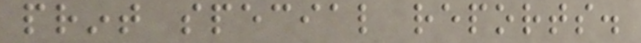print special reports.
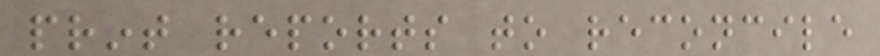print reports to reconcile
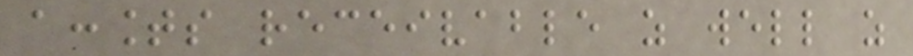accounts receivable as well as
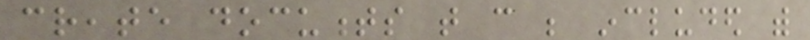create documents that can be included with
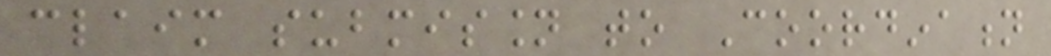claim submission to Coordination
